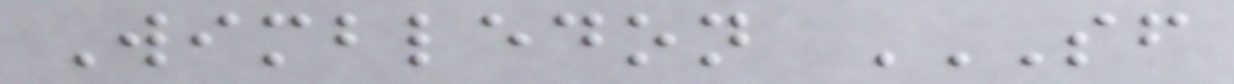Wimbledon SF
